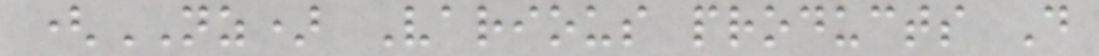(NZ) Various products D
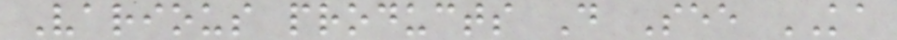Various products D See KA
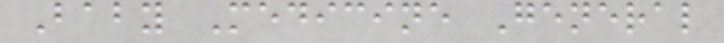Baby Medicine General
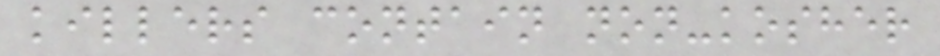killers contain non-kosher
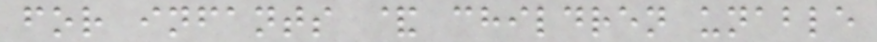for infants & children unable
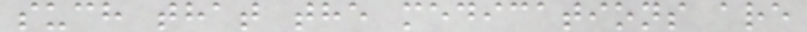such that the medications are
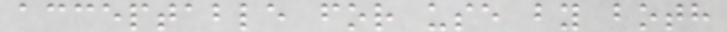acceptable for use by both
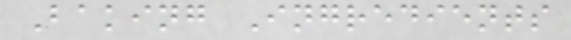Baking Ingredients
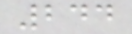244
